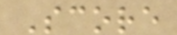Score
